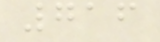716
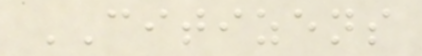CITIZENS
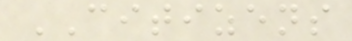CITIZENS
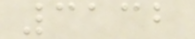3132
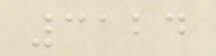3124
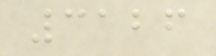3126
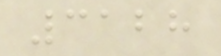3128
